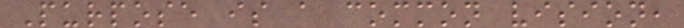Purpose is a common vision,
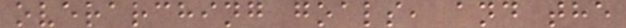overarching goals, and the
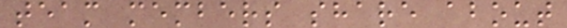team members share about
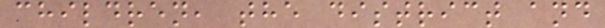children, the district and
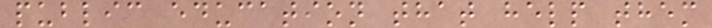public education that help them
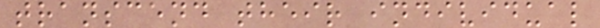transcend their individual
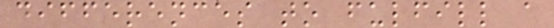differences to fulfill a
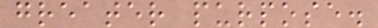greater purpose.
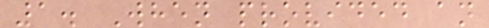1. When provided an
